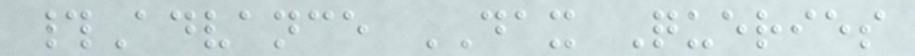#Advance DAX Queries
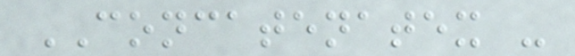CONCATENATEX -
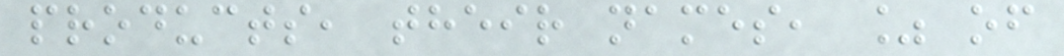products, their names, % of
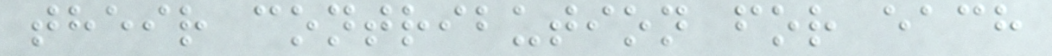their contribution for each
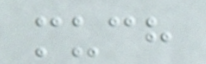much
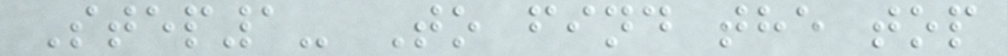Step1- To find the top
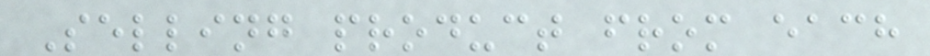Selling product from each
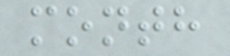month
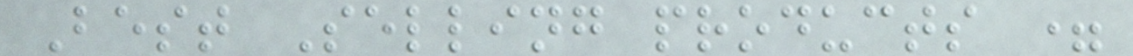Best Selling products =
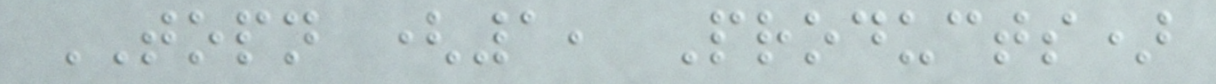TOPN (1, Products)
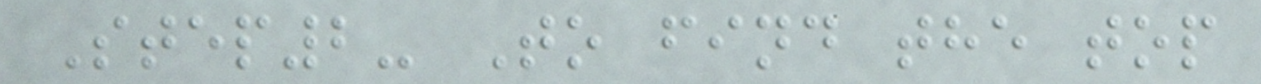Step2- To find the top
